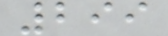299
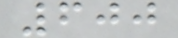600
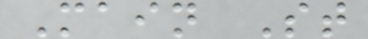Main St
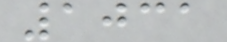1031
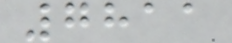7811
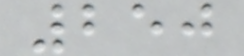250
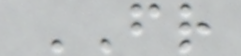FR
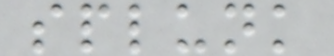splunk
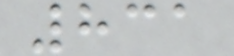831
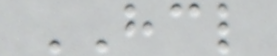HCL
